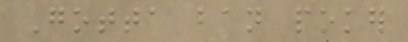Gotta ban poker
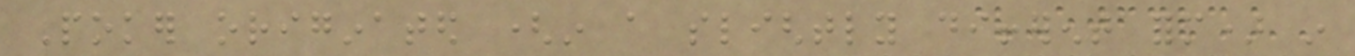Poker originated (in a slightly different form) in
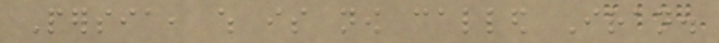Persia, which is now called Iran.
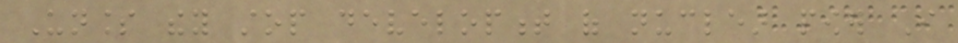Unless they stop development of nuclear power I
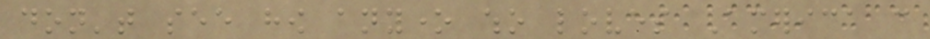don't see how anyone who loves America can
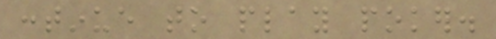continue to play poker.
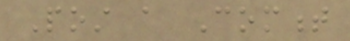Post a Comment
